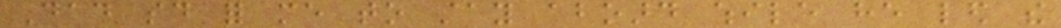Dad said for me to stay aboard while he led the
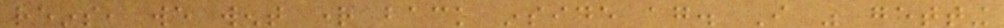reins, we went right back inside again. I was getting
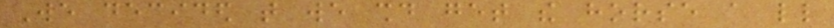We decided that we should get the horse a little
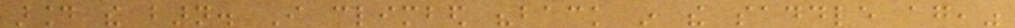around the barn. I climbed "back in the saddle again,"
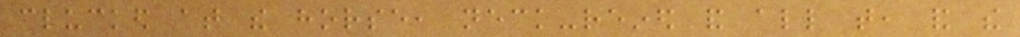clucked at the horse, neck-reined and all that, and the
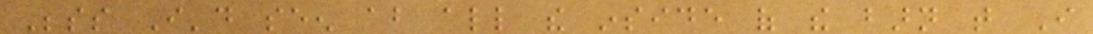Besides I'd seen about all the inside of the barn that I
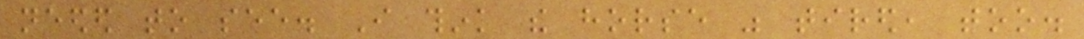needed to see. I think the horse was tired, too.
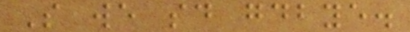So we said goodbye.
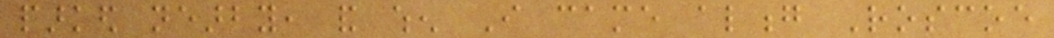parked nearby, and when I came along Roscoe
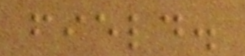field.
